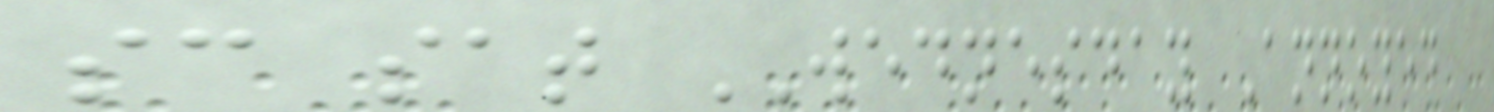sc sat WEDNESDAY Annoyed
